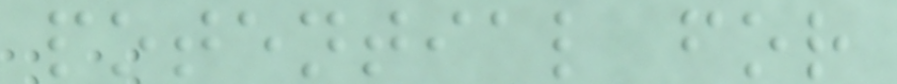potential for
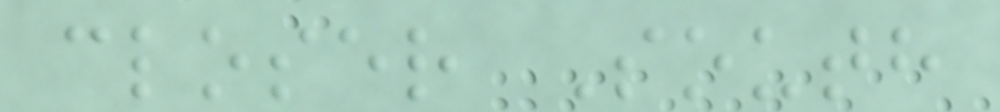closer South
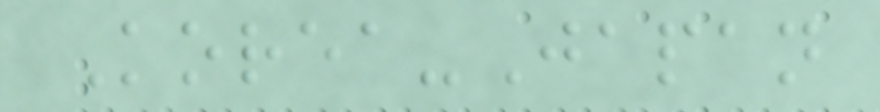Korea-Japan
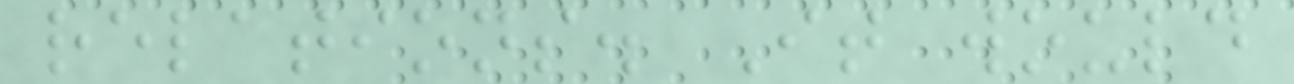relations. It would
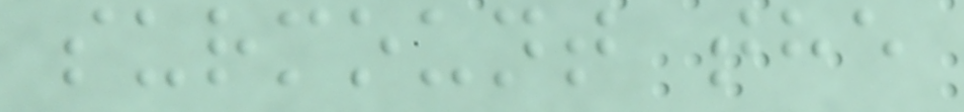surmount the
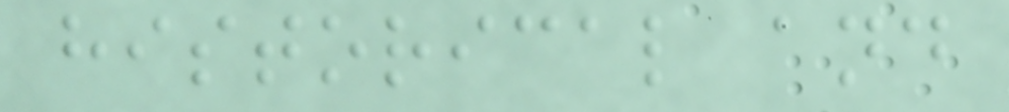historical and
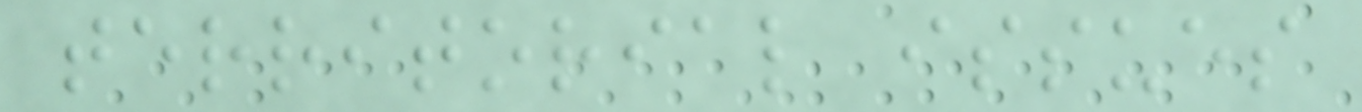territorial issues
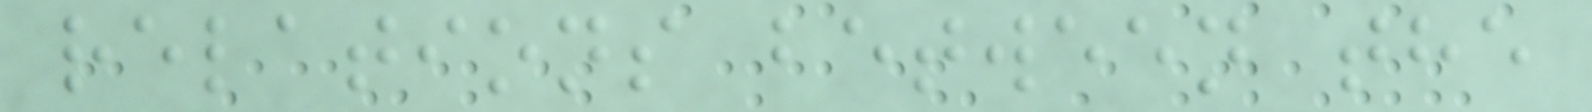relations between the
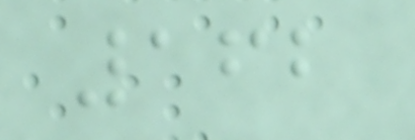162
